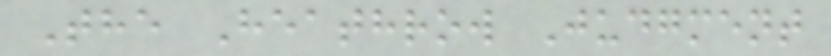The Heathrow Judgment
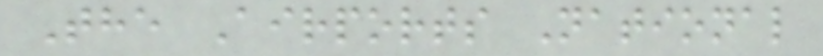The Airports National
